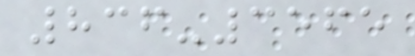836-3565
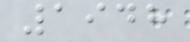1948
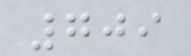709
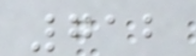712
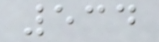534
